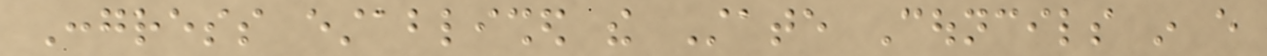Congress established the State Councils in every
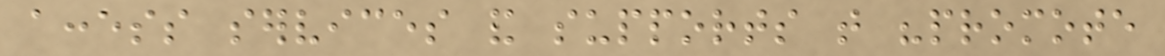access services and supports that "promote
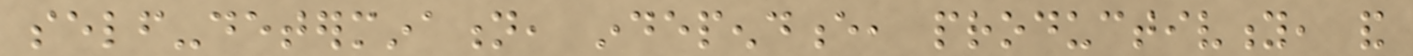self-determination, independence, productivity, and
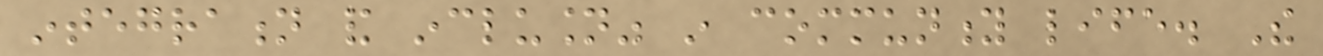integration and inclusion" in community life. The
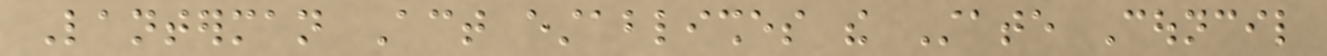Lanterman Act establishes the State Council
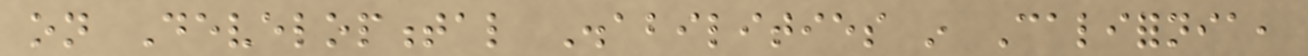on Developmental Disabilities in California,
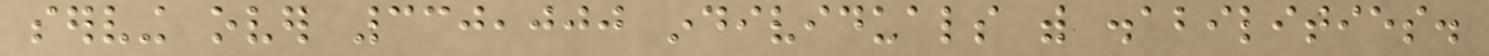serving over 330,000 individuals with disabilities.
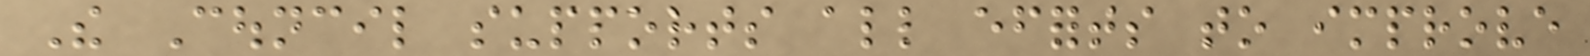The Council supports all efforts to improve
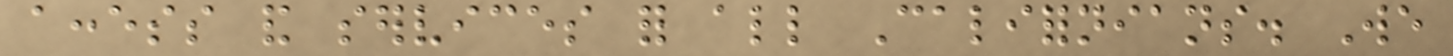access and services for all Californians. We
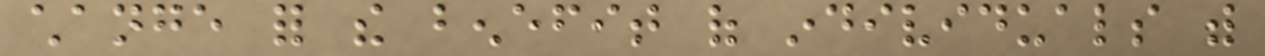change for the benefit of individuals with
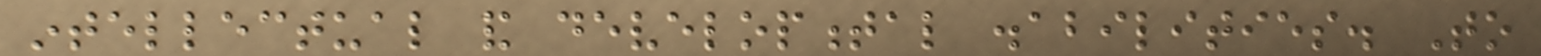intellectual and developmental disabilities. To
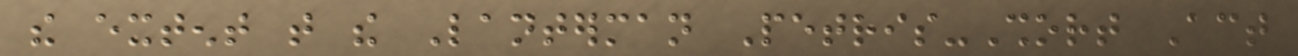the extent that the Lanterman Petris-Short Act
